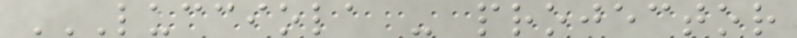LUCCIOLA - PROJECTOR
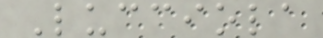Lucciola
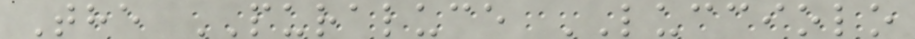The PURALUCE LUCCIOLO
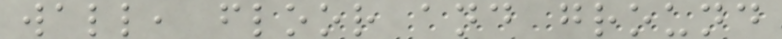wall, floor and ground
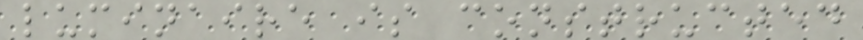luminaire is constructed
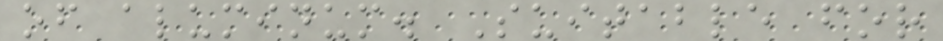of aluminum. Suitable for
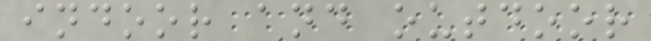indoor and outdoor
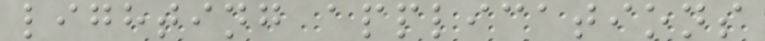lighting applications
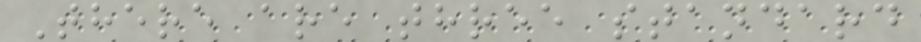There are three standard
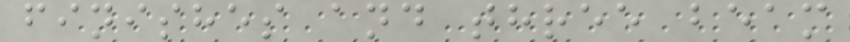finishes and three beam
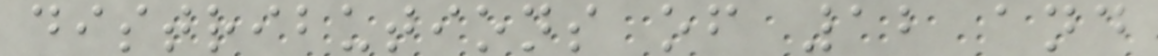distributions of 12 and
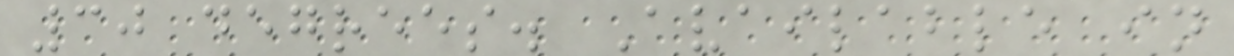30 degrees. Available in
